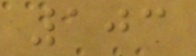103
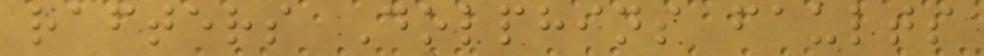rafters Dolphins faults
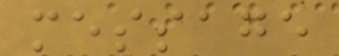message
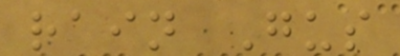rain Gus
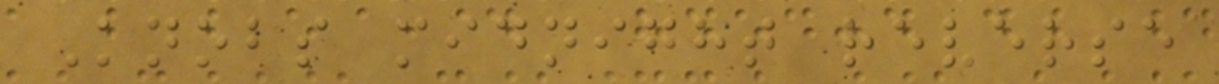Knobs midnight reverse
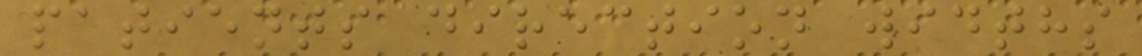patients direction widths
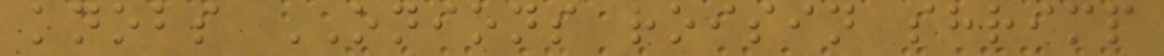knobs ONIONS roisin shrimp
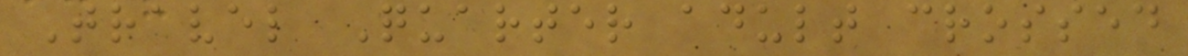Travel Quarter adult crossed
